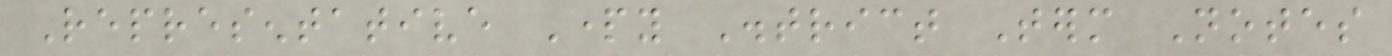Representative Party District Term Notes
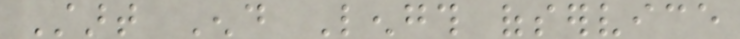Start End Length ofservice
